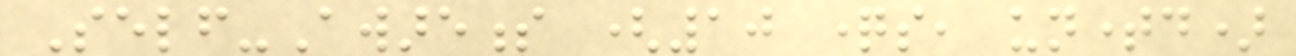Self-Awareness (10 questions, untimed)
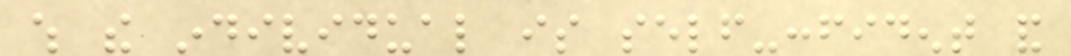which the individual is self-confident and
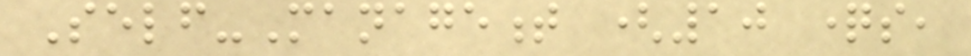Self-Management (10 questions,
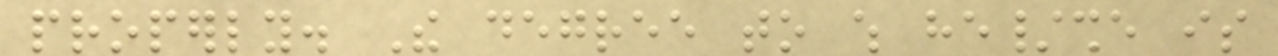properly. The degree to which he/she is
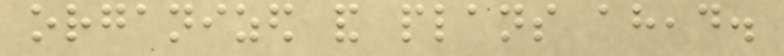organized and plans ahead.
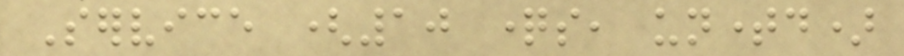Service (10 questions, untimed)
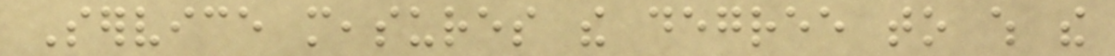Service measures the degree to which the
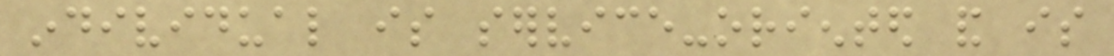individual is service-oriented and is
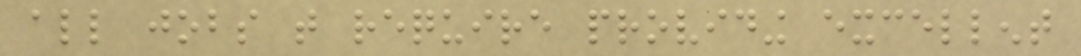all jobs that require providing excellent
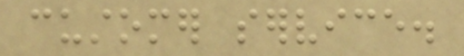customer service.
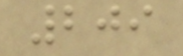209
